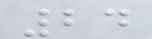24
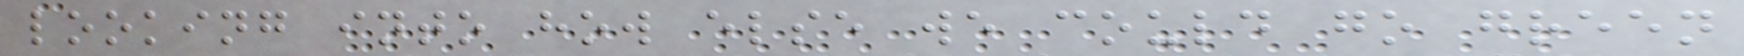looking into how else we could go green
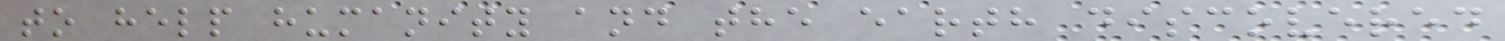to help humanity and the earth discovered
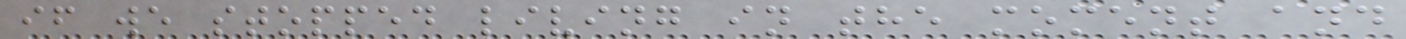if we stopped living in the moment and
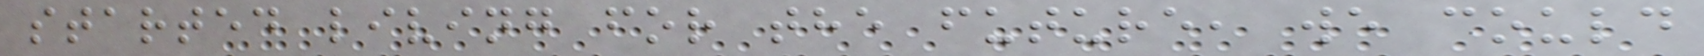started living for the future, we could
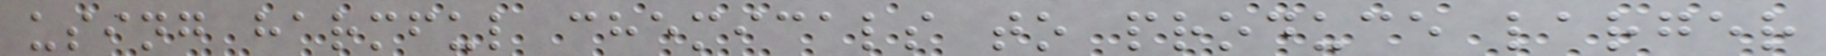using harmful chemicals to produce larger
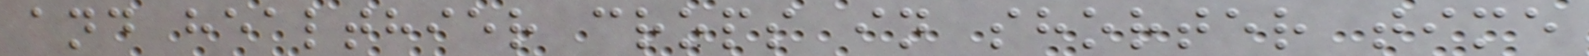and healthier crops in shorter time
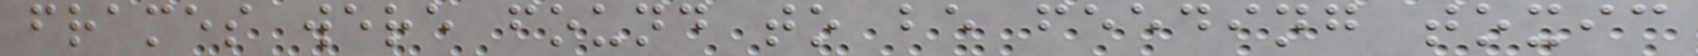frames were found to be feeding toxic
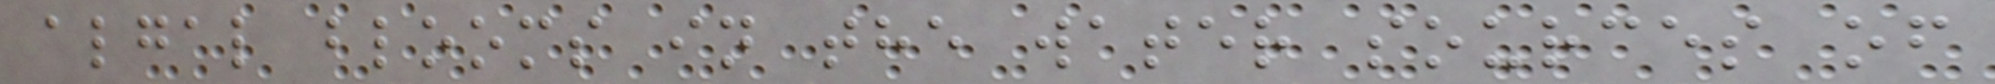algal blooms in the water sources of
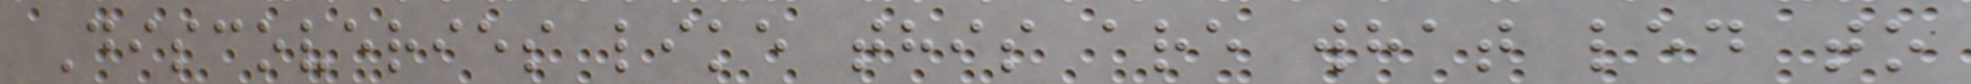Discoveries like this are what led to
